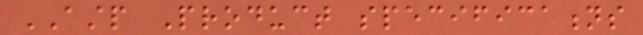ASTP Product specifications
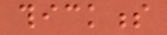thickness
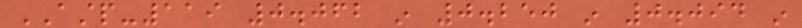ASTP-119 0.062 in 0.250 in 0.094 in
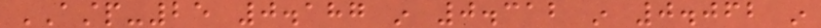ASTP-25 0.187 in 0.312 in 0.062 in
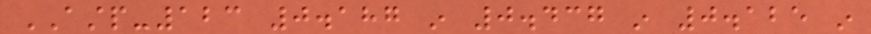ASTP-123 0.187 in 0.437 in 0.125 in
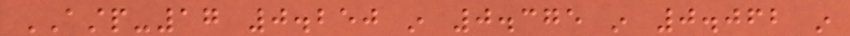ASTP-17 0.250 in 0.375 in 0.062 in
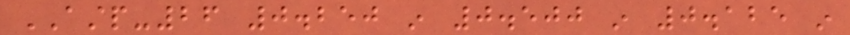ASTP-26 0.250 in 0.500 in 0.125 in
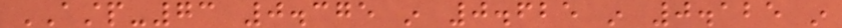ASTP-73 0.375 in 0.625 in 0.125 in
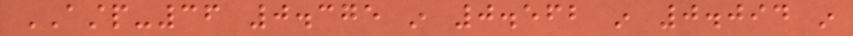ASTP-36 0.375 in 0.562 in 0.094 in
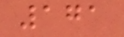171
